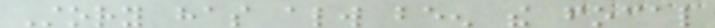Story has always been the focal
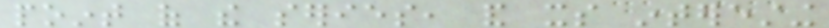point of the series, and its interesting
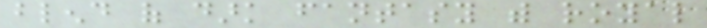blend of dark fantasy with royal
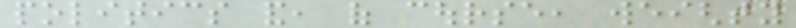politics and, of course, weighty
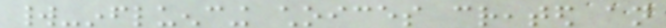world-influencing choices created an
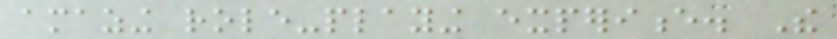amazing role-playing experience. The
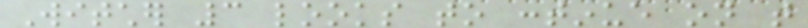Witcher 3 looks to continue on that
